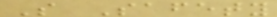S Safety
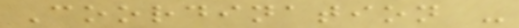Coordination -
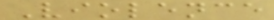Violence
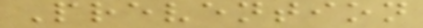Prevention
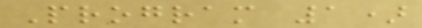Program 1)
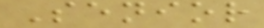Senior
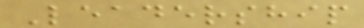Leadership
